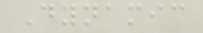Dynamic
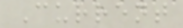Current
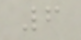6
